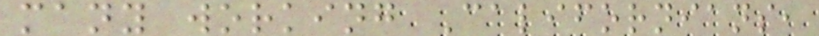many working Californians,
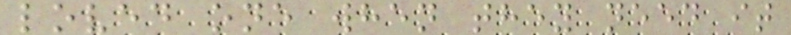loved one when they need it
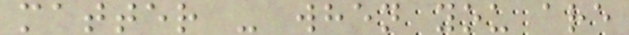matter - when you are
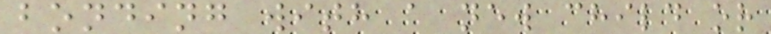bonding with a new child or
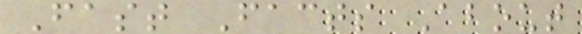Fast Facts About
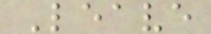Leave
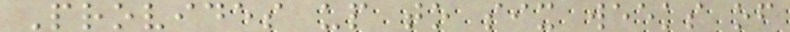Provides up to six weeks of
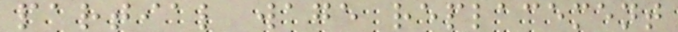partial wage replacement
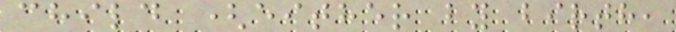child (either by birth,
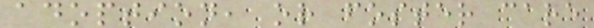adoption, or foster care
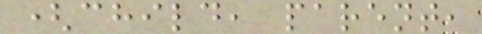(child, parent,
